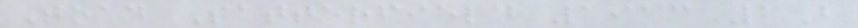Toad Satterfield 1913 2B
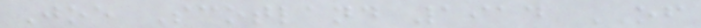Joe Scotland 1914 OF
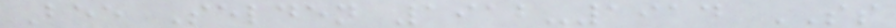Bee Selden 1912-1914 SS
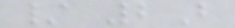/ 2B
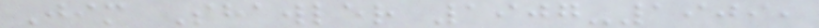Jim Shawler 1907-1909,
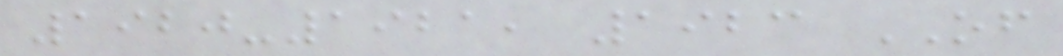1920-1921, 1923 OF
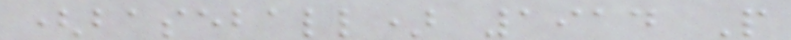(baseball) 1914 P
